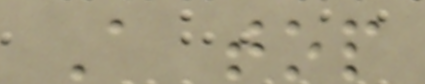A top
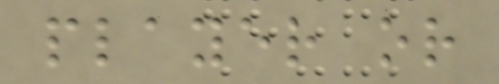player or
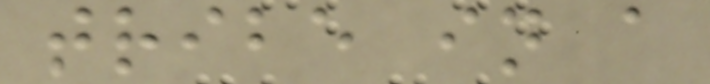tribe in a
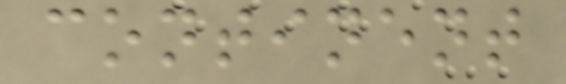continent
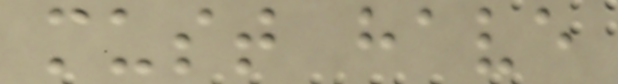must have
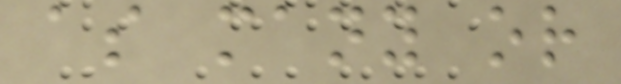as many or
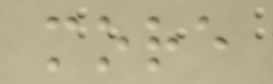more
